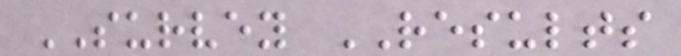SURVEY RESULTS
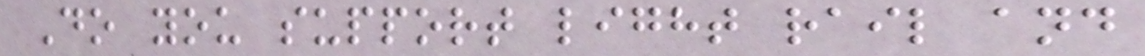Do you support light rail and
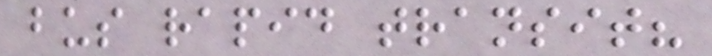bus rapid transit?
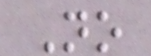No
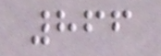866
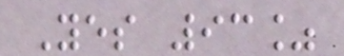Yes 93%
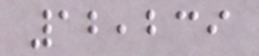12,239
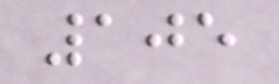105
